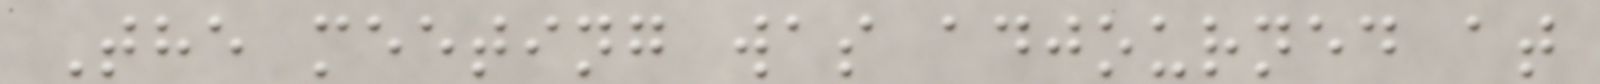The meeting was adjourned at
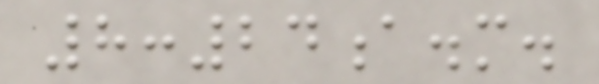8:24a.m.
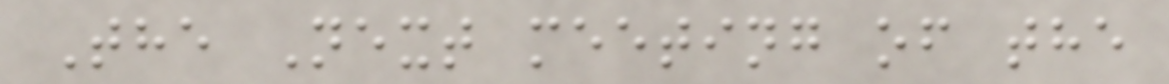The Next meeting of the
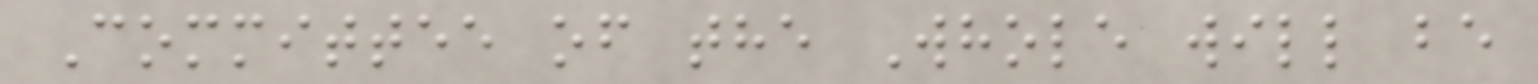Committee of the Whole will be
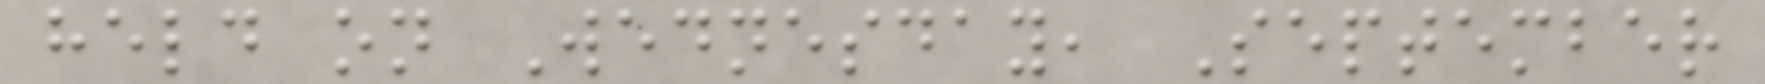held on Wednesday, September
